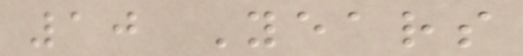10 Years
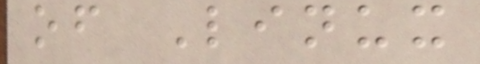of Linux
